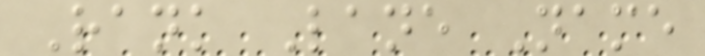Rank Lane Name
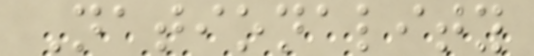Nationality
